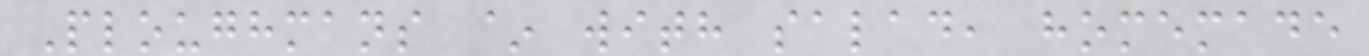Ploughmans ~ with salad, homemade
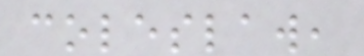coleslaw,
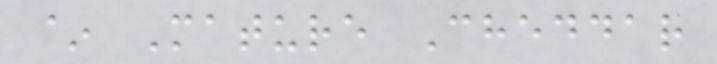~ Mature Cheddar
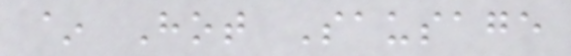~ Hot Sausage
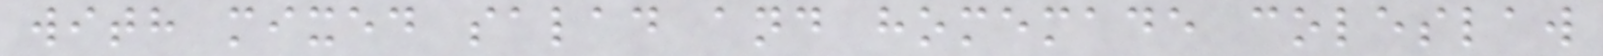with mixed salad and homemade coleslaw
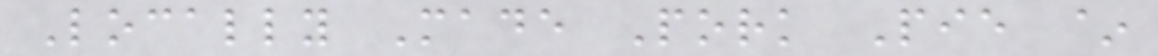Locally Made Pork Pie ~
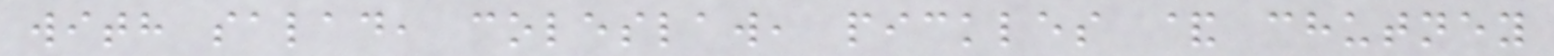with salad, coleslaw, pickles & chutney
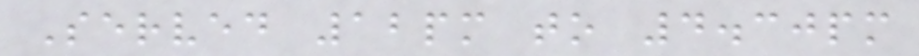Served 12pm to 4.30pm
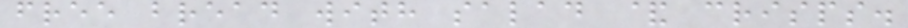free bread with salad & crisps.
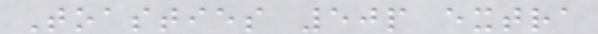Toasties 50p extra
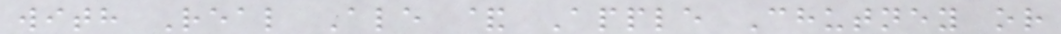with Real Ale & Apple Chutney or
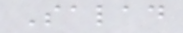Salad
